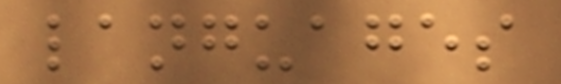languages
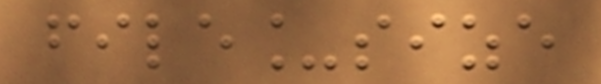file_size
